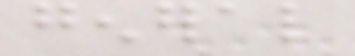general
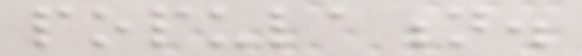population.
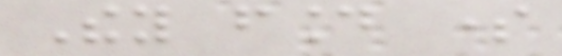They found some
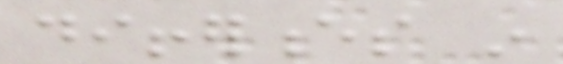differences in
